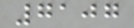7107
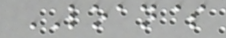LOAN$
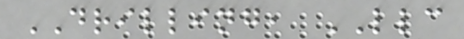DRILLING, LLC
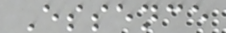Essence
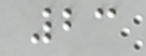23
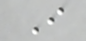I
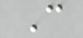C
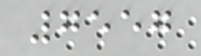7557
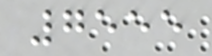7555
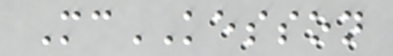McKESSON
